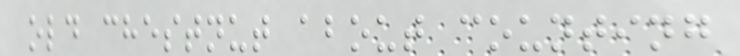old chestnut about counting
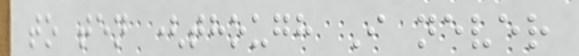to ten (though I never
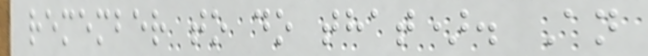remember to do that). An
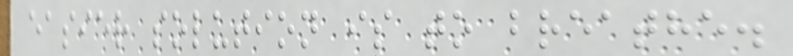easier solution is to breathe.
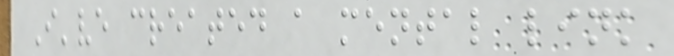I've created a mental link
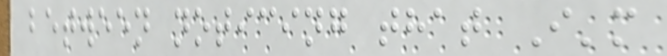between noticing that I'm
